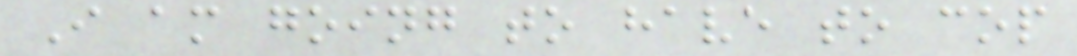I am going to have to cop
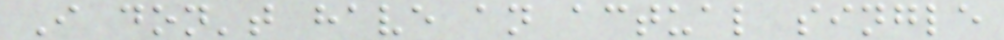I don't have an actual single
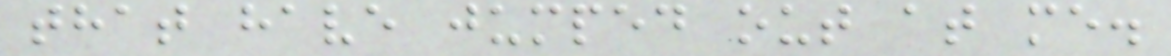that have jumped out at me.
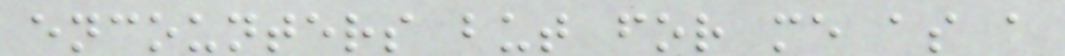encounters but for me as a
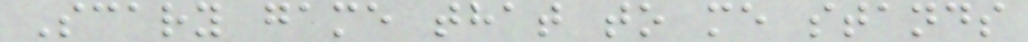Scary game that to me stands
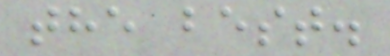the best.
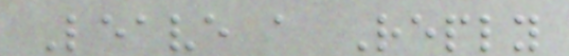Leave a Reply
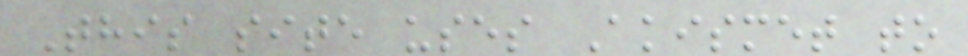This site uses Akismet to
